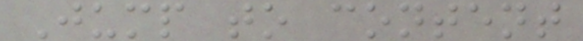Jump to content
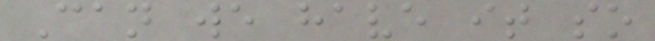Can we have it so
